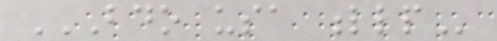BDO USA LLP
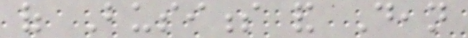of Business and Dean
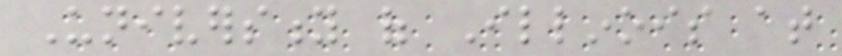University of Illinois at
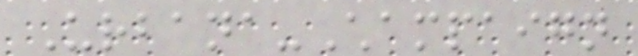Urbana-Champaign
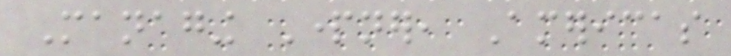Managing Partner, Americas
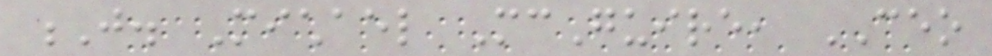J. Michael McGuire, CEO
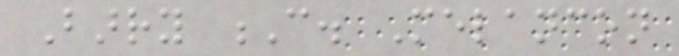Barry C. Melancon
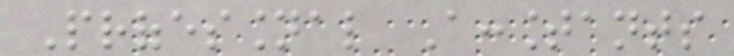Professional Accountants
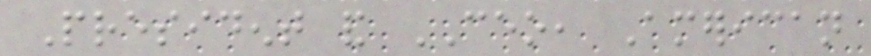President and CEO, American
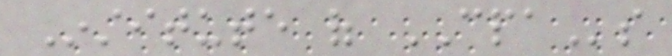Institute of CPAs
